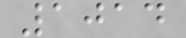1014
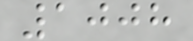1008
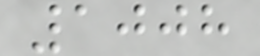1008
